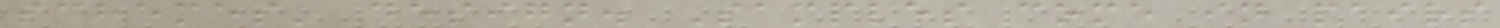schemes' design. Samples come in pairs
